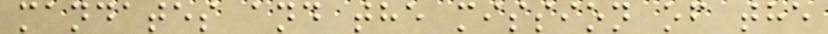mandates and the mission of the
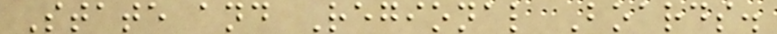State and Regional Boards.
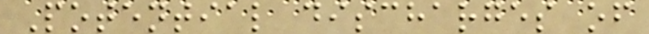Potential discharges of
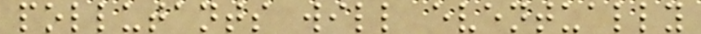pollutants will eventually
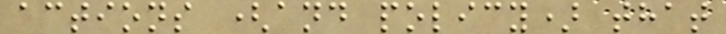actions (and policy) that
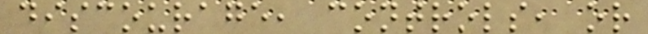discourage, controls, or
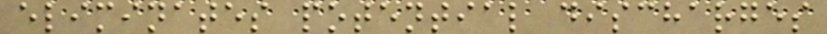eliminates potential discharges
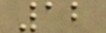12
